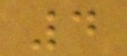4
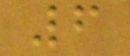6
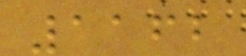1162
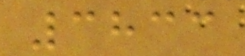3833
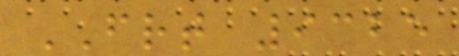FRT 9325
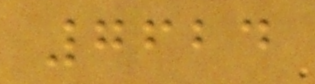7624
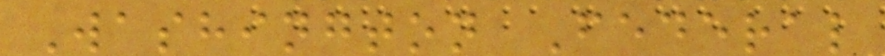Washington Federal
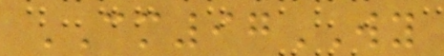CM97WY
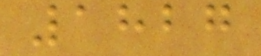1827
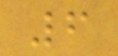6
